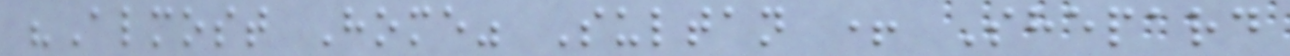"Almost Home" Sultan + Shepard
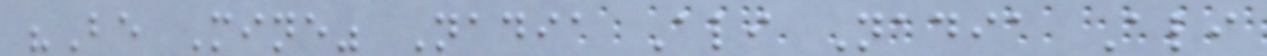"Be Mine" Nadia Ali Nadia Ali
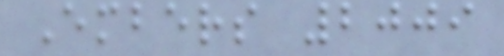Embers 2009
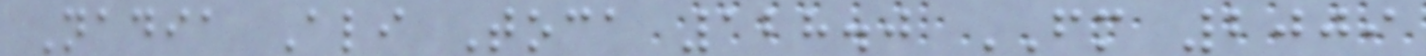Nadia Ali Toca 128.0 FM 2009
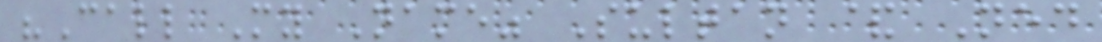"Call My Name" Sultan & Ned
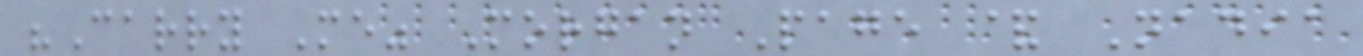"Carry Me" Morgan Page & Nadia
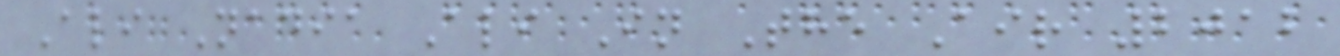Ali Nadia Ali In The Air 2012
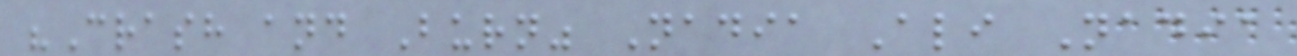"Crash and Burn" Nadia Ali Nadia
